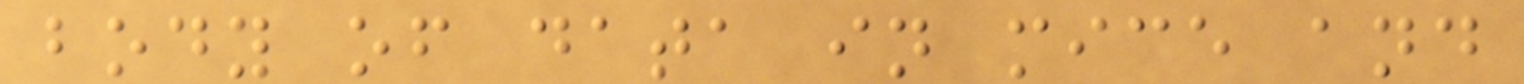body of data in mice and
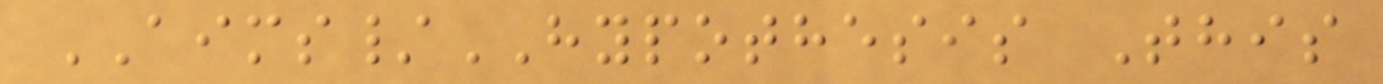AIMS/HYPOTHESIS This
